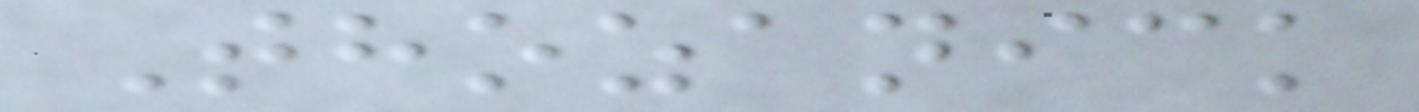Thozanick
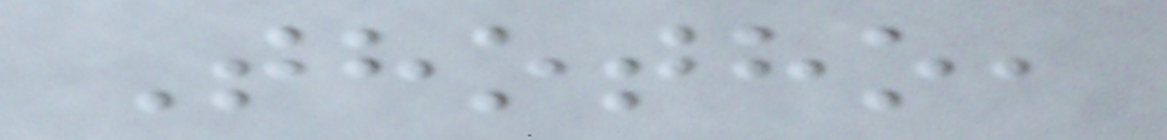Thotho,
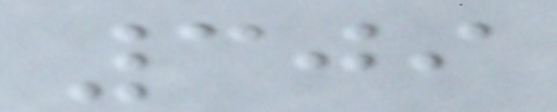309
